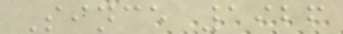Since 1926
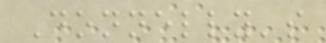Donnelly's
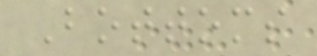Bottoms
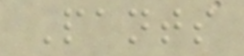Pants
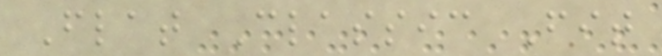Flat Classic Fit
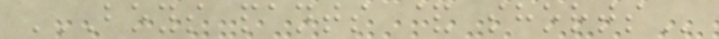BOYS PANTS & SHORTS
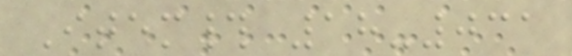Item# 18-031
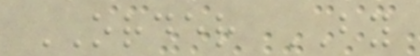ORDER BY
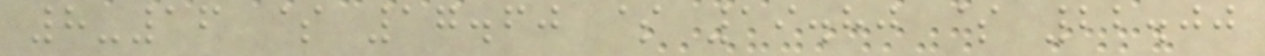8-16 $ 17.60 $ 19.80 $ 22.00
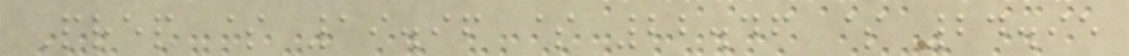Prep $ 19.96 $ 22.46 $ 24.95
